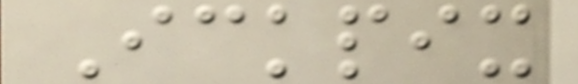Ickpix
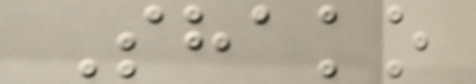Shako
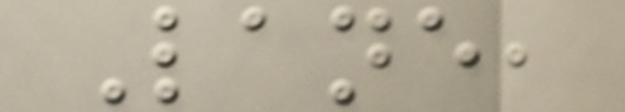Lane,
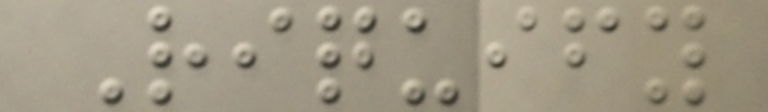Riquify
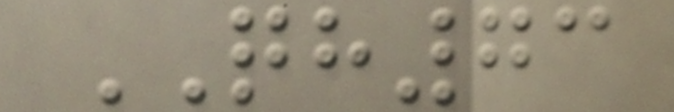QH73
